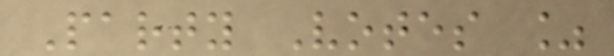Party Votes %
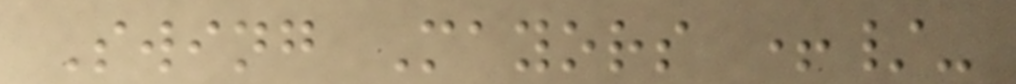Swing Mayors +/-
